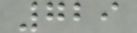729
